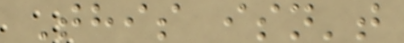This isn't
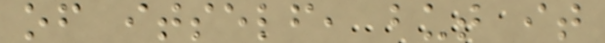of itself, but it
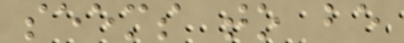seems to be
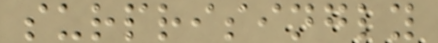surprisingly
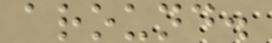around.
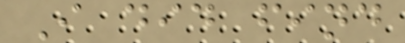I did find
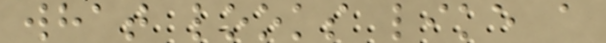what looks like a
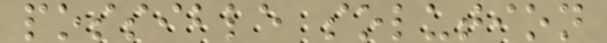possible solution
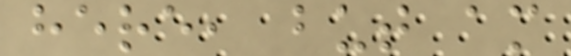here, but am
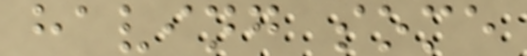having some
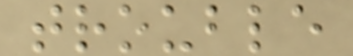trouble
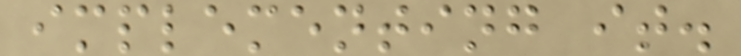implementing it.
